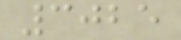3025
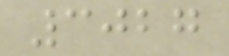3027
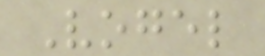Vogel
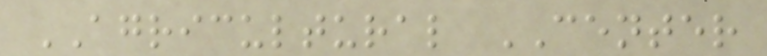AGRICULTURAL CENTER
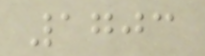1703
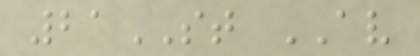21ST AV
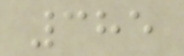385
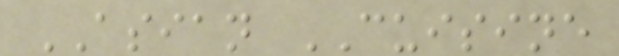ASIAN CUISINE
